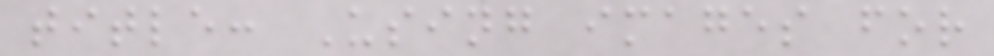title: Using images for
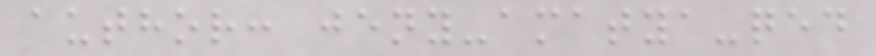author: jeny-amatya-qed
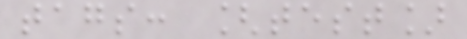tags: [test]
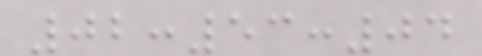02:53:04
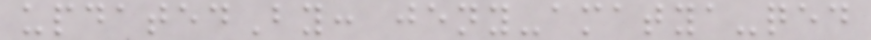updatedBy: jeny-amatya-qed
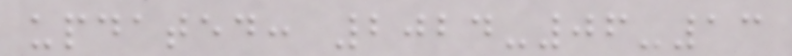updated: 2024-06-13
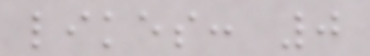likes: 0
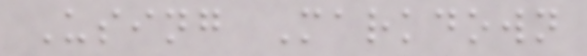Using Markdown
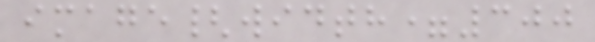image{width=300
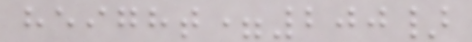height=200}
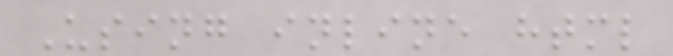Using inline html
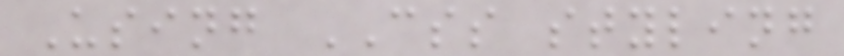Using CSS styling
